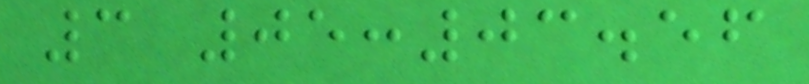3 05:03.56
